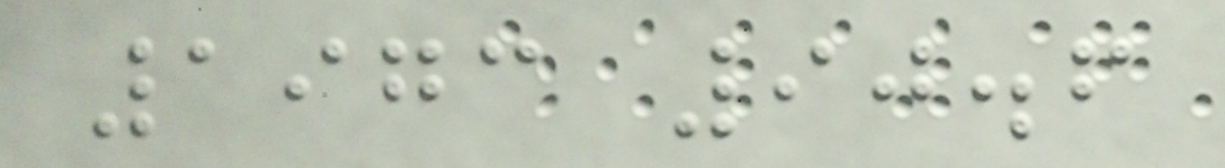1973 90.6
